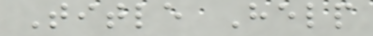Title Help
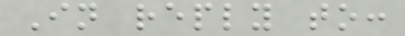In reply to:
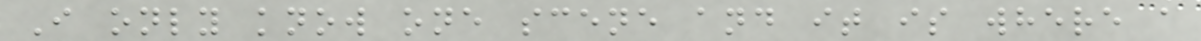I only know one scene and it is where a
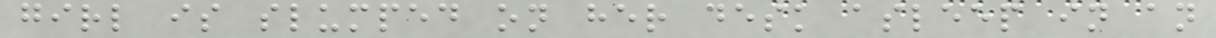girl is slumped on her desk asleep in an
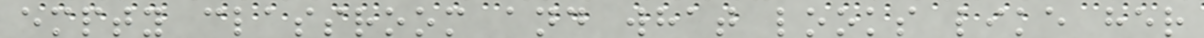empty classroom and what looks like her
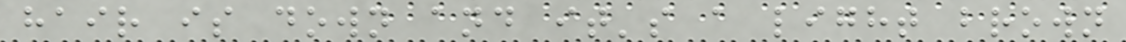hair is down and it's a light brown
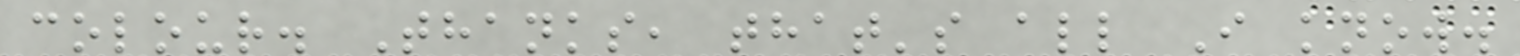colour. Thanks, that's all I know.
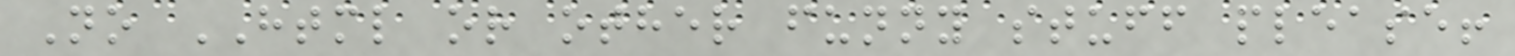No HTML or other funny stuff please!
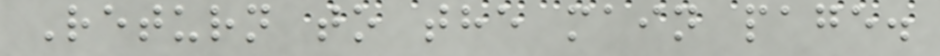Return to the main page.
